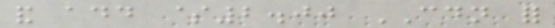and add $2.00 CDN for
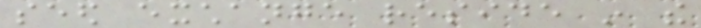seed exchange reside in the
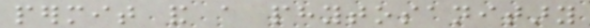permit and a phytosanitary
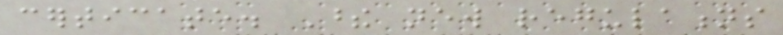certicate. These new regulations
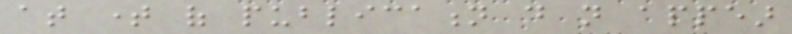at time of publication do not appear
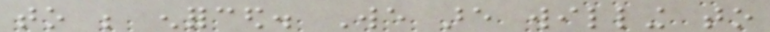to be enforced. We are willing to
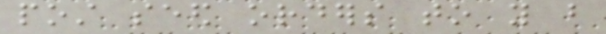post seed orders to you but
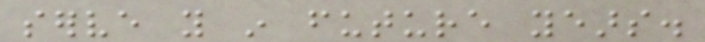serve you in future years.
